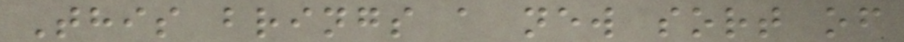This brings a new sort of
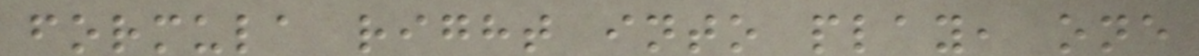formula right into play, one
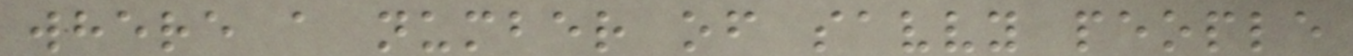where a number of savvy people
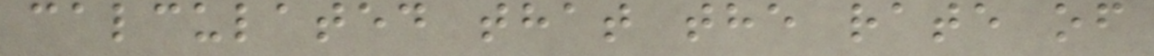calculated that the rate of
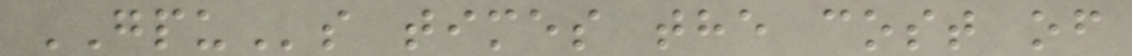GPUs times the cost of
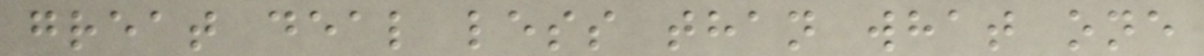great deal less than what one
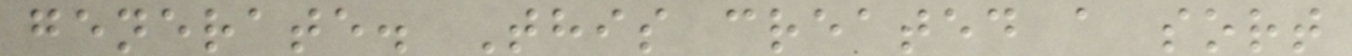generate. This created a sort
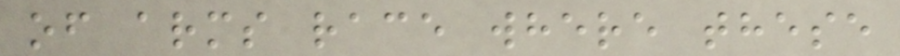of arms race where these
